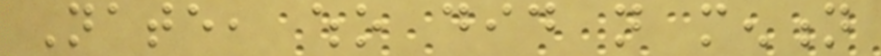Nate, who did not mention
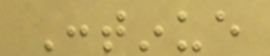Continue
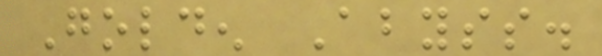Golden Abyss.
